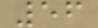56
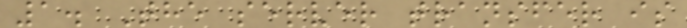1. The server transfer is
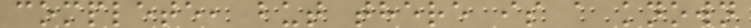complete, but there is a known
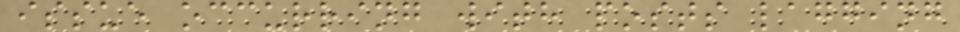issue occurring with posts lagging
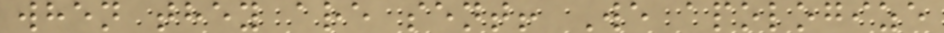when they are sent! We apologize
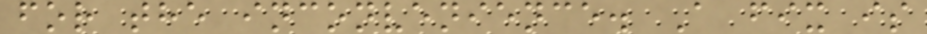for the inconvenience. A fix is
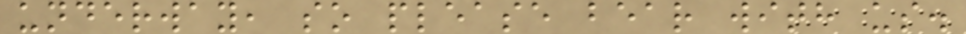underway, so please bear with us.
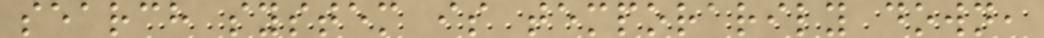search system is temporarily down,
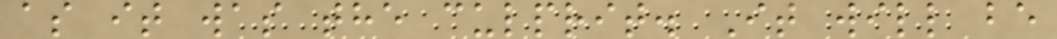as it was the culprit. It will be
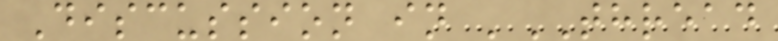Discussion in 'THREAD
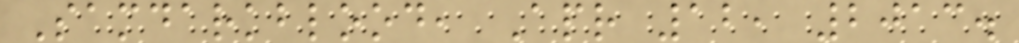Samdarkblood, Apr 12, 2013.
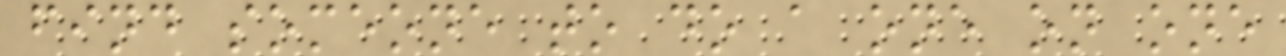find someone to do a one on one
